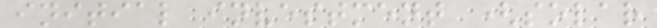initial investment (solar
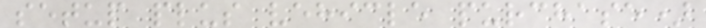setup plus vehicle purchase)
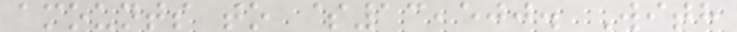amounts to $13,500. With
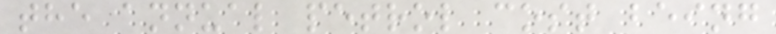the annual petrol cost being
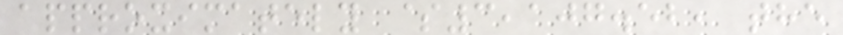approximately $3,107.52, the
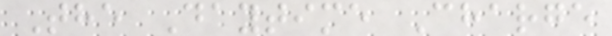The Daytime Charge
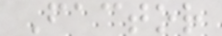Factor
